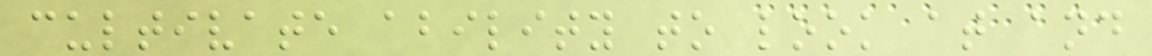cultivate ability to look at and
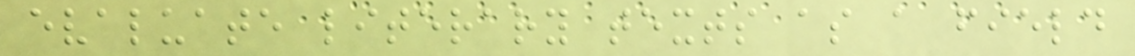evaluate literary texts as a field
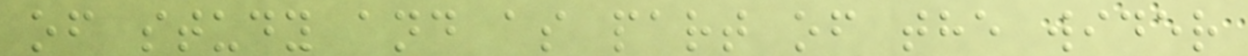of study and as part of the wider
